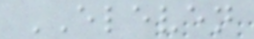ELEVEN
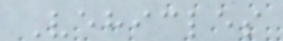Vehicles
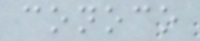conoco
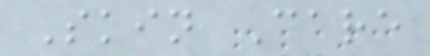Skin Care
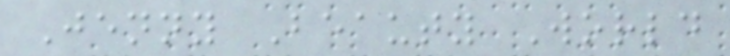Jenny Beauty World
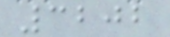3202
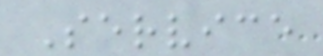Service
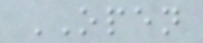OPEN
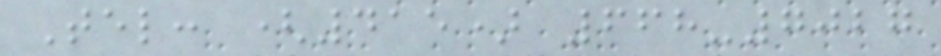Tel: (415) 668-7027
